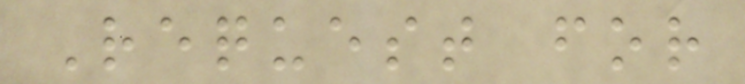Request for
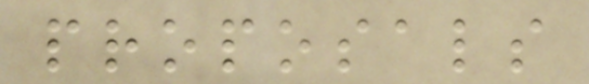proposals
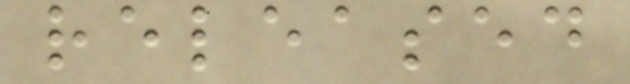released
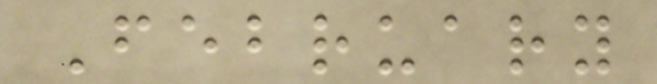February
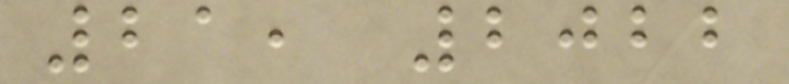21, 2022
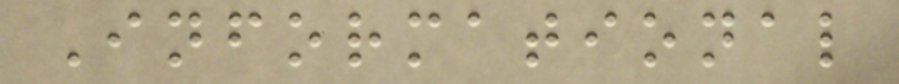Informational
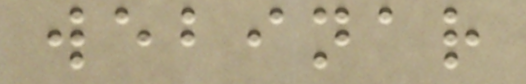webinar
